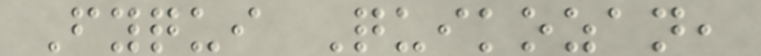Fyqui Quikozan,
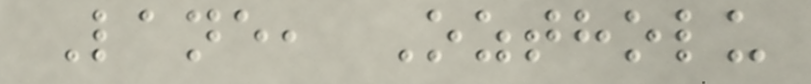Lane, Oztholu
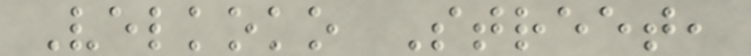Velkoko Street,
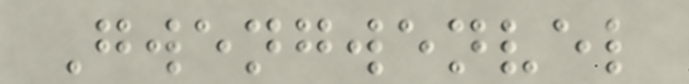Gwengwenvel
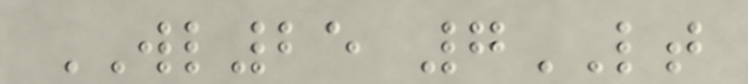WL25 7LT
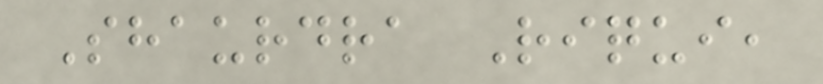Shaurdra Riqui,
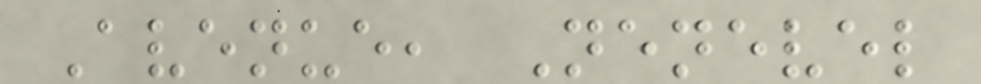Avenue, Nenevel
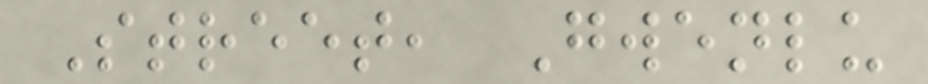Street, Gwenlu
